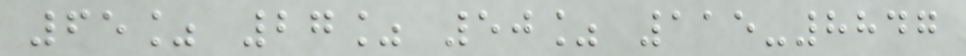65% 27% 50% 115-8847
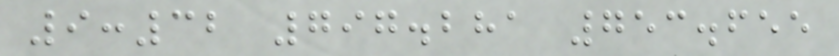9:32 797.281 753.655
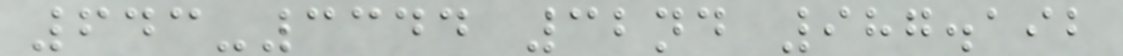643-3344 32nd 987.192
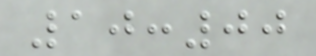10:00
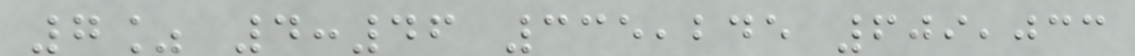7% 4:46 335,245 609,033
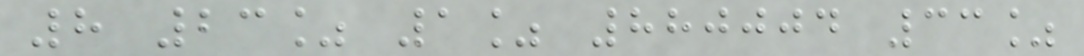8 23% 1% 880004 33%
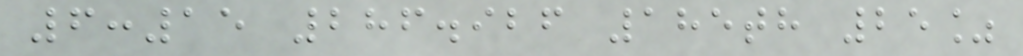6:15 286.926 185th 25%
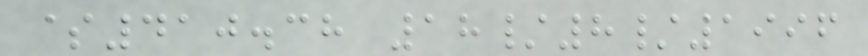$410.38 18/8/1996
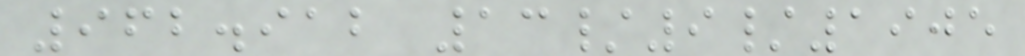962.912 13/9/1905
